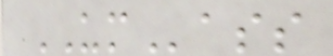UMass
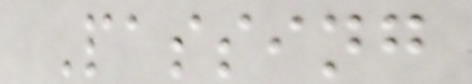Passing
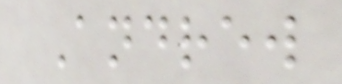Andrew
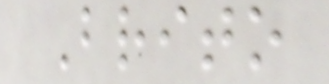Brito
